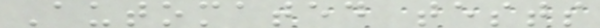Automated tests
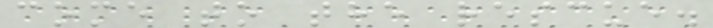come to the rescue.
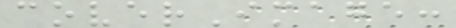coverImage:
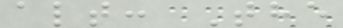alt: The
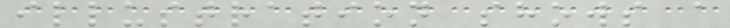illustration shows a
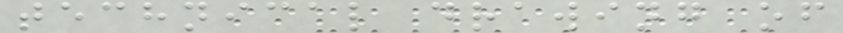technical drawing of
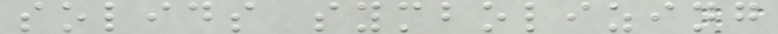solids symbolizing
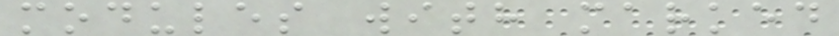modules with marked
